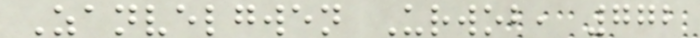Zanvelgwen Urwob, 772
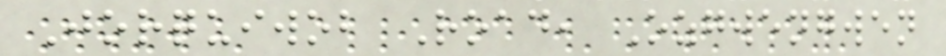Jorquiwob Road, Ozgwengwen
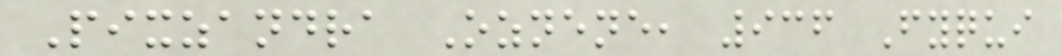Pixzandra Oznene, 936 Fyqui
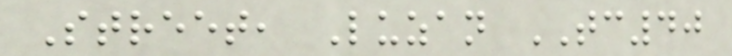Street, Luzan TC40
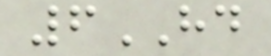6HD
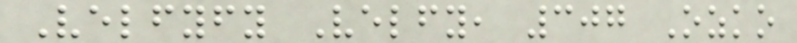Velfyfy Velfy, 307 Ozko
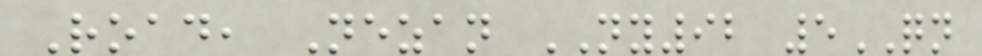Road, Nezan NY92 5QN
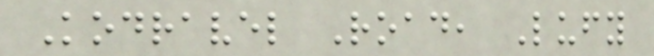Kodravel Road, Lufy
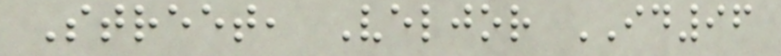Street, Veljor ID96
